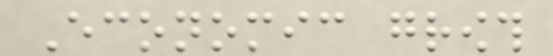Economic growth
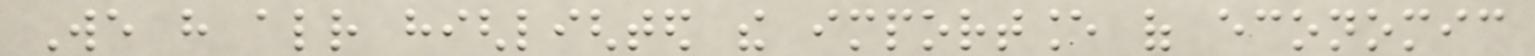We have already highlighted the importance of economic
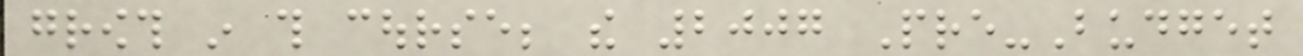growth in this course; the 2007 Pre-Budget
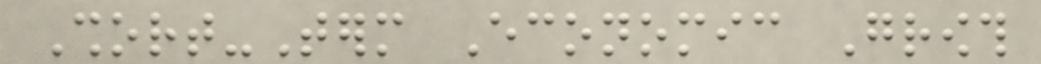Short-Term Economic Growth
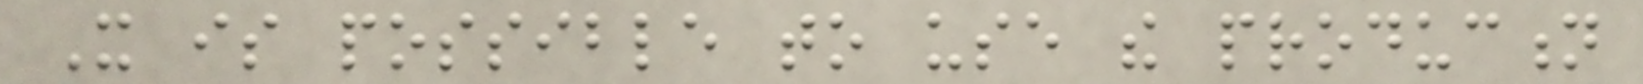It is possible to use the production
